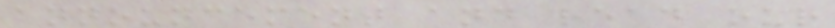announcement and read our
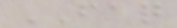FAQ
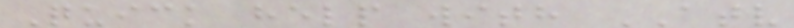Quick help with ATV
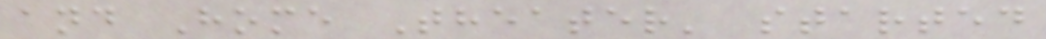and Home Theater' started
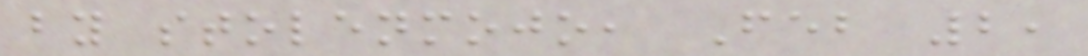by stolenmojo, Feb 2,
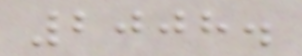2008.
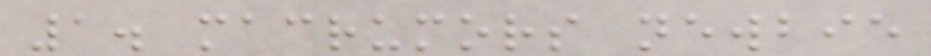1. macrumors newbie
